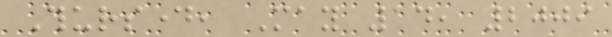Thursday, May 14, 2009
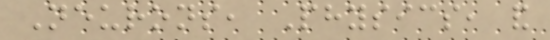Neurons, Physics, and
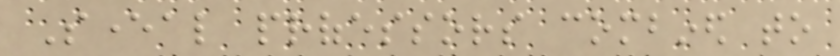Several professors combined to
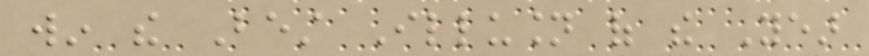win the Best Illusion of the Year
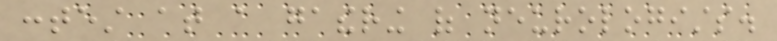contest at a gathering of neurologists.
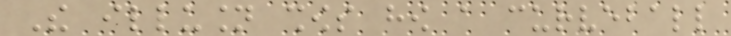The illusion shows how a curveball
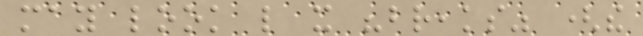may look like it "breaks" (the
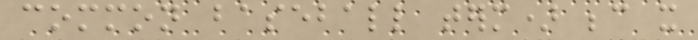common baseball term) because it
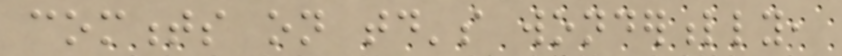comments on today's wonderfully,
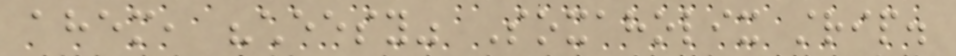ahem, "cheesy" Soxaholix strip.
